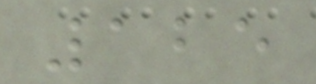125
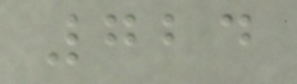724
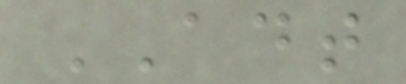ADT
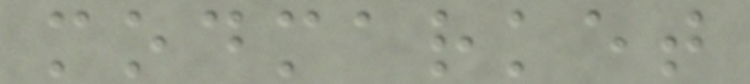modmarket
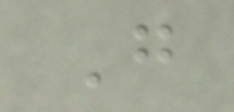G
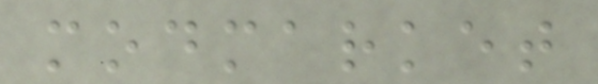modmarket
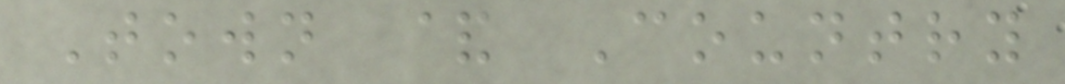Town & Country
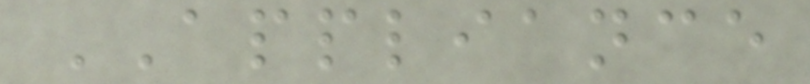APPLIANCE
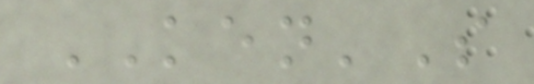KEN'S
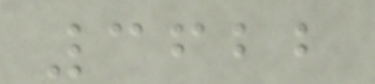3622
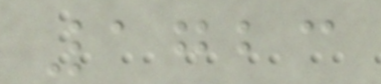1723
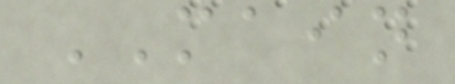MAIN
